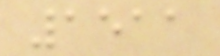1511
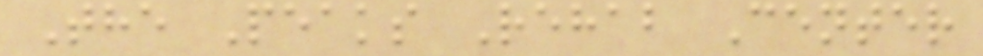The Peaks Rehab Center
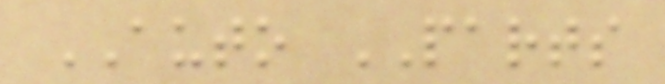AUTO PARTS
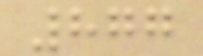877
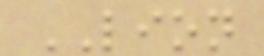LION
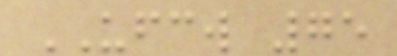UFCW 75
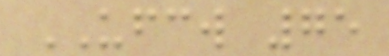UFCW 75
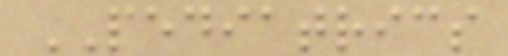PEDIATRICS
